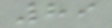89
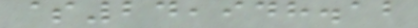$24,948.12
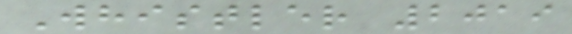Whistler 2019
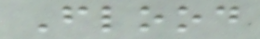Flood
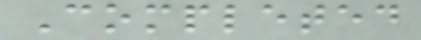Completed
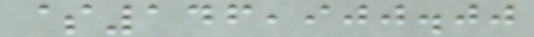$146,900.00
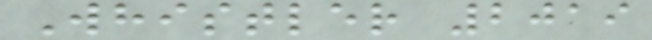Whistler 2019
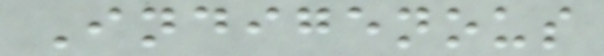Indigenous
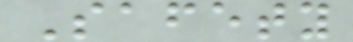Safety
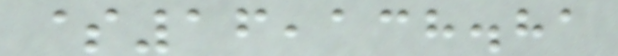$16,138.81
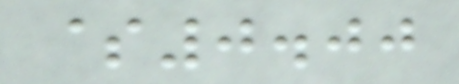$0.00
